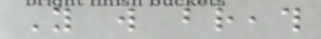You will breath
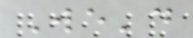We'd
